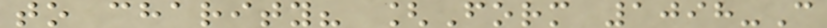to charity? [Form 1098-C
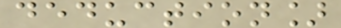deduction]
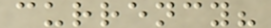currency?
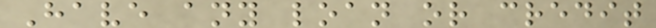Have any loan or credit
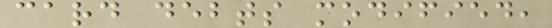card debts modified,
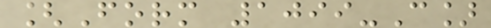[Form 1099-C]
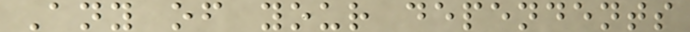Any of your dependents
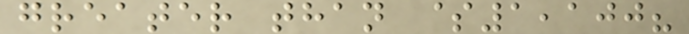greater than $1,100?
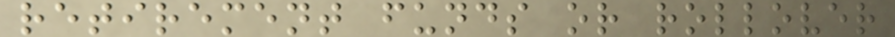retirement funds or rollover
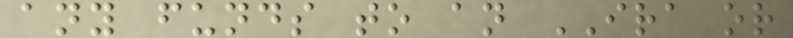any funds to an IRA or
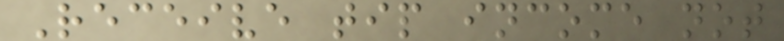Receive tip income not
